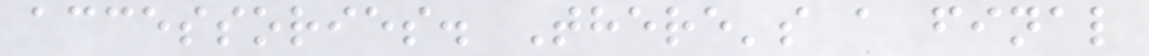accessories. There's a final
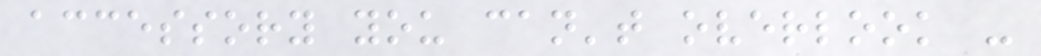accessory you can't overlook -
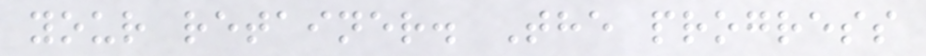your retainer. The progress
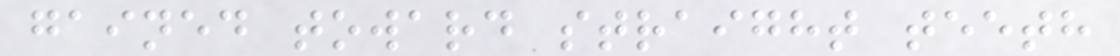gained toward straight teeth
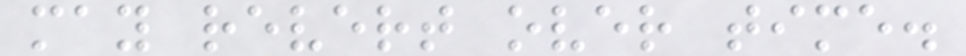may revert over time.
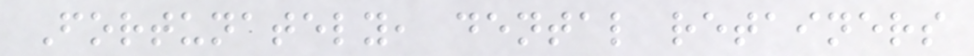Fortunately, dental retainers
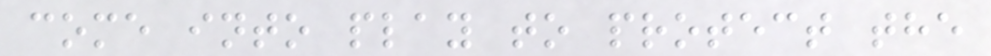come into play to protect the
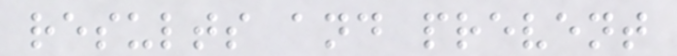results and prevent
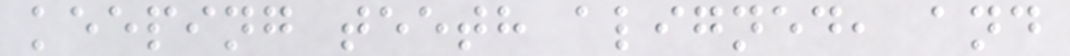keeping teeth aligned, and
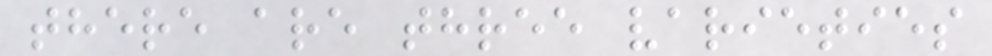there are three varieties
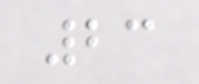23
